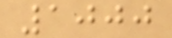1000
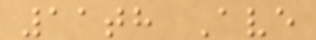11th Ave
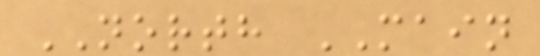NORTH MAIN
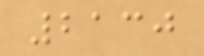2130
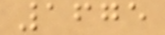1675
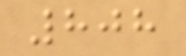808
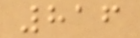816
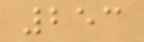253
